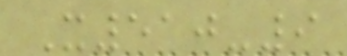X510-9
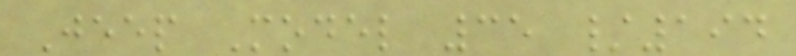Jeep Model 35 /194
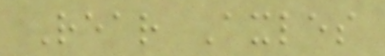Rear Axles
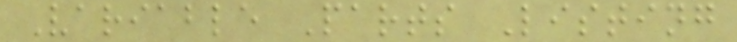Variable Parts Listing
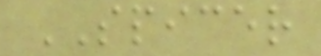SPICER
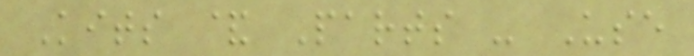Kits & Parts - Use
